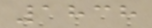1838
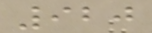920
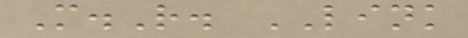M.R. LINK
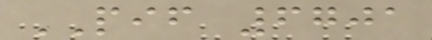PIF 6701
